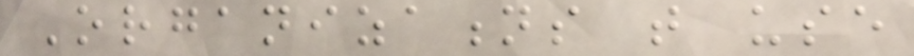Organizations that use
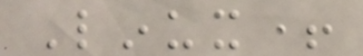Linux+
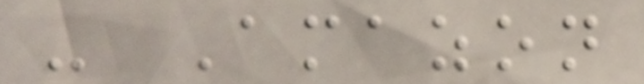- Amazon
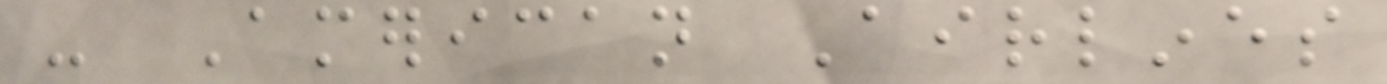- American Airlines
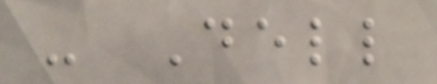- Dell
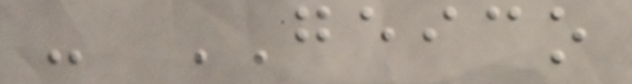- GEICO
